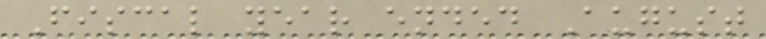Fiscal year ended August
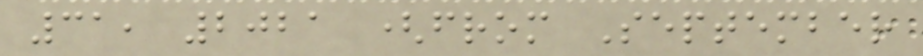31, 2021 (from September
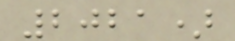2021)
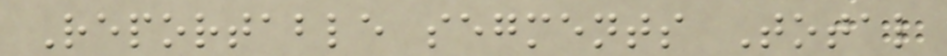Reportable segments Total
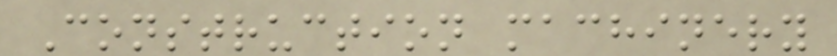Construction machinery
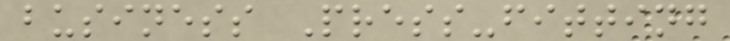business Press-fitting
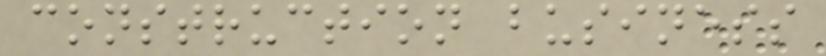construction business
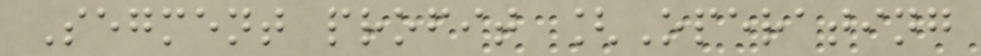Segment profit [Operating
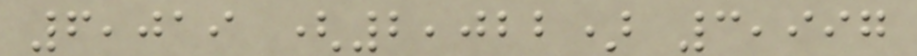6,019 (2,022) 3,997
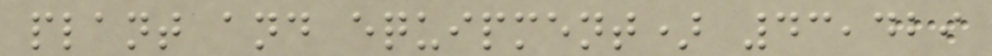plant and equipment) 43,429
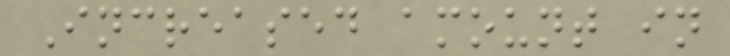Increased amount in
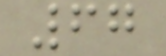67
